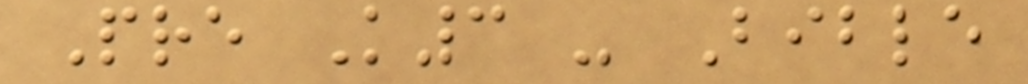Pre K3 - Bible
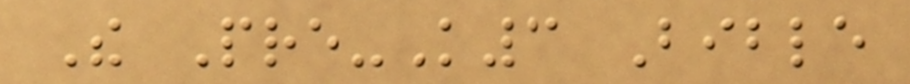The Pre-K3 Bible
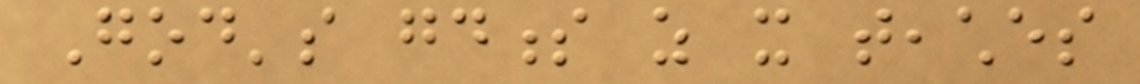God's goodness as it teaches
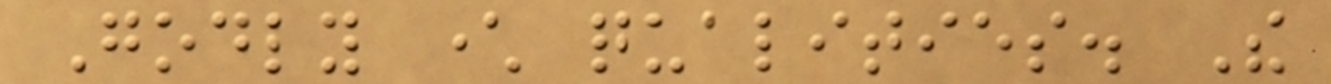Godly character qualities. The
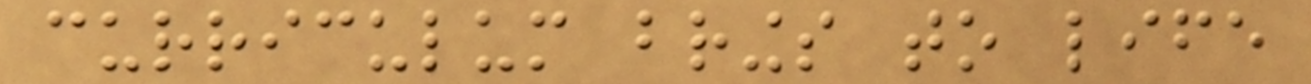curriculum brings to life
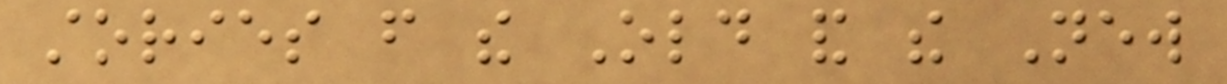stories from the Old and the New
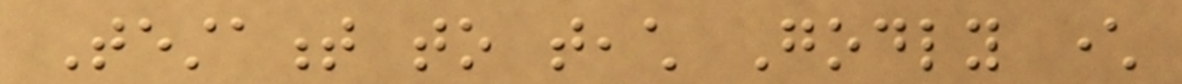Testament to teach Godly character
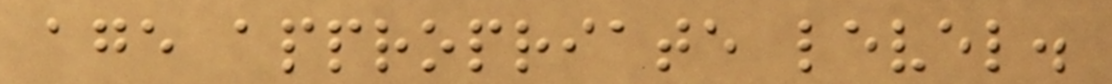age appropriate level.
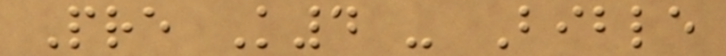Pre K4 - Bible
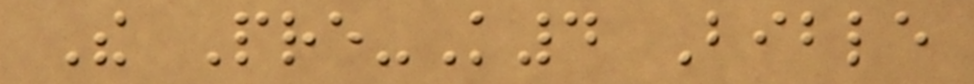The Pre-K4 Bible
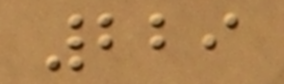229
